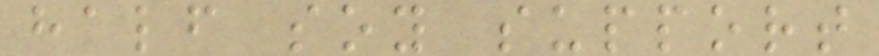half soy support
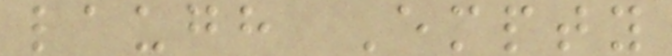laugh Empty
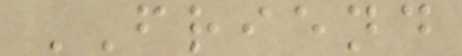FRIEND
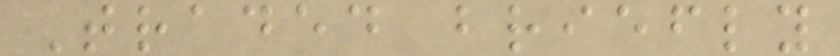Traded briefly
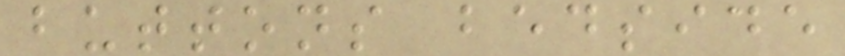buttons bedside
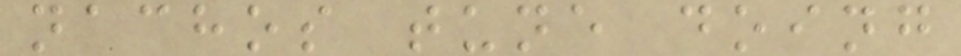nachos tune doing
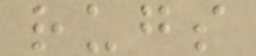rugs
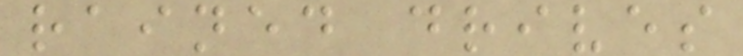rained drives
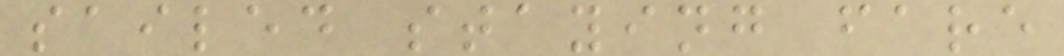sailed staying fare
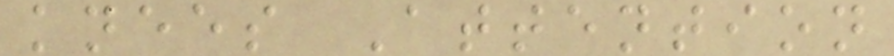knees Attention
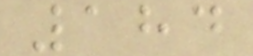184
